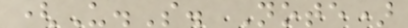(U.S. Note)
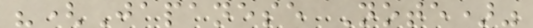"(Japanese Note)"
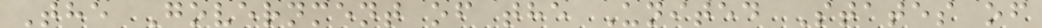The Government of the United States of
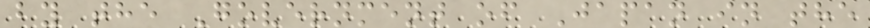by the Government of Japan in the
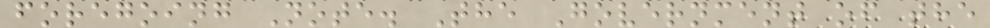foregoing Note. The Government of the
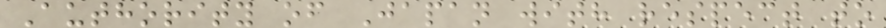Authority of Japan with respect to
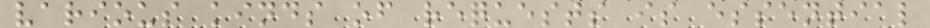various kinds of requests is essential
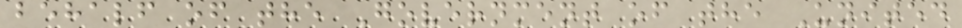behalf of the Government of the United
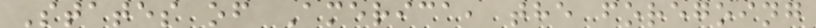States of America, the foregoing
